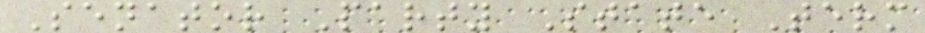Senator Party State Term
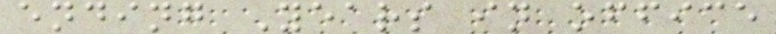ending Years in office
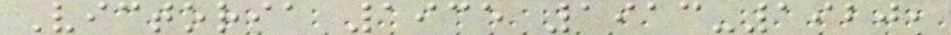Victoria 1935 1913-1920,
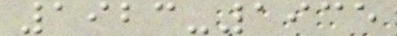1923-1935
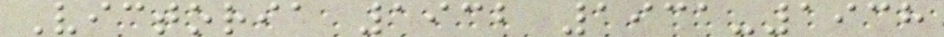Victoria 1932 1931-1938
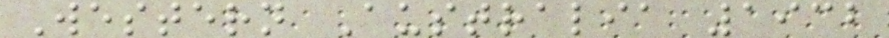Western Australia 1932
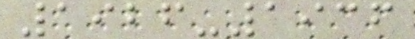1926-1936
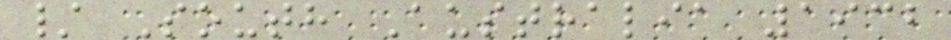/ South Australia 1932
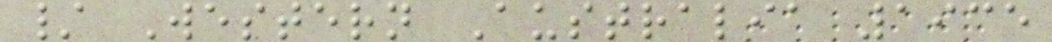/ Western Australia 1935
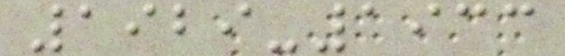1929-1933
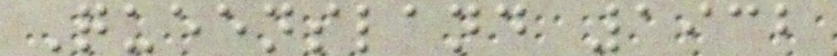Queensland 1932
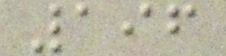196
